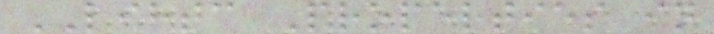LIHTC Properties in
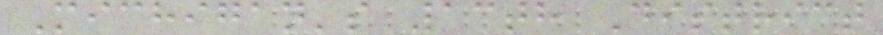Michigan's 13th District
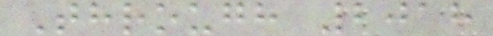Through 2018
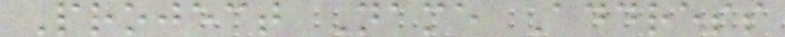Project Name Address
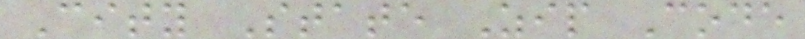City State Zip Code
